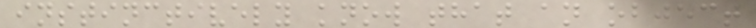instinctively know that an object
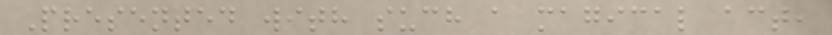Presented with such a magical act,
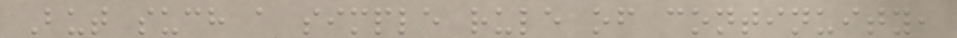But such a simple rule of continuity,
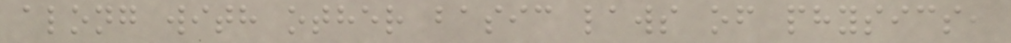along with other basic laws of physics,
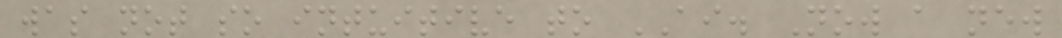was not so intuitive to AI. Now a new
